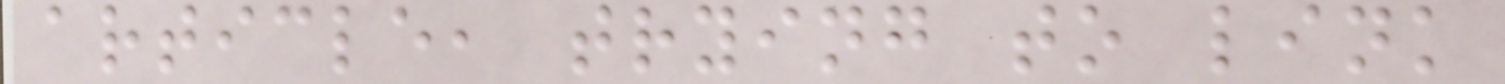article, trying to link
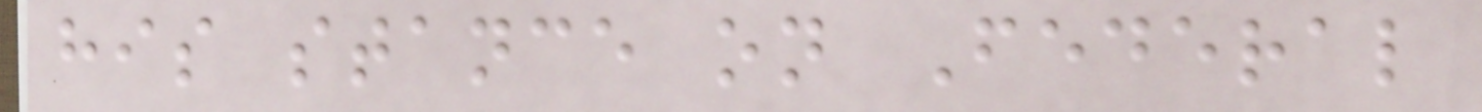his stance on Federal
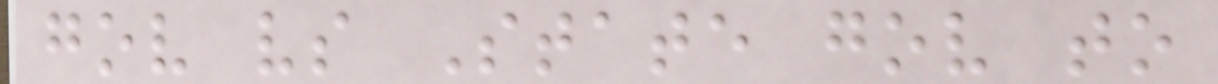gov vs State gov to
